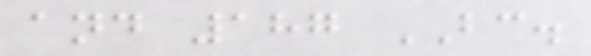and 187 BC.
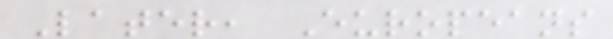Later, Europeans
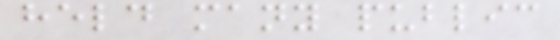held many public
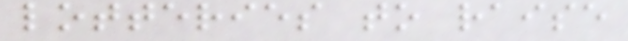lotteries to raise
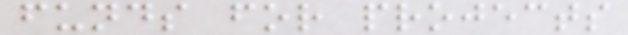funds for projects
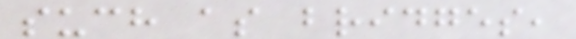such as bridges,
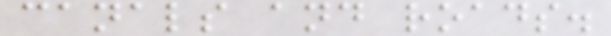canals and roads.
